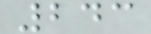243
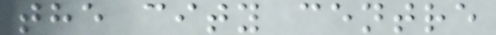the city centre
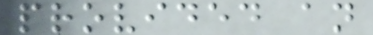provided an
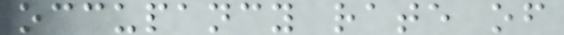occupancy rate of
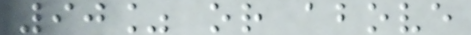90% or above
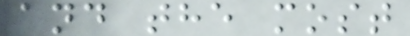and the most
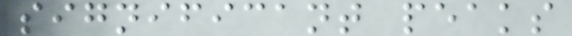significant peaks
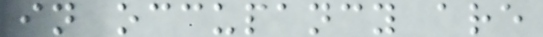in occupancy are
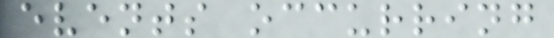events occurring
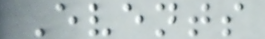Events
